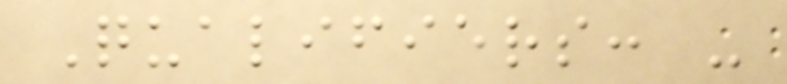Qualifiers: -
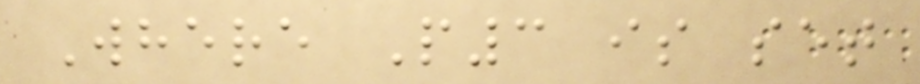Where P3 is set
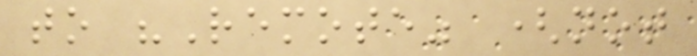to "Remote" (not
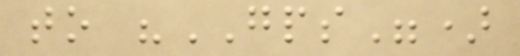to "GPS")
